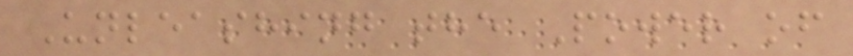Unleashing the Power of
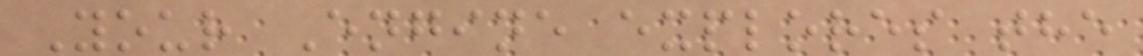Your Engine explores the
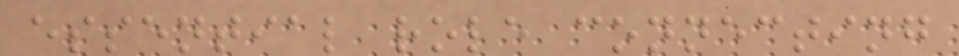essential role connecting
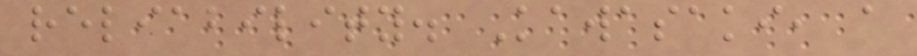reliability. Kawasaki, a
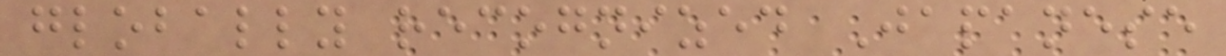globally recognized Japanese
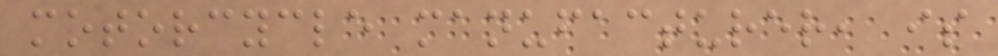motorcycle manufacturer, is
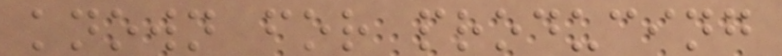known for producing
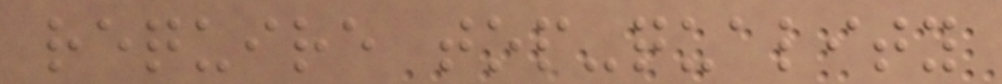require top-quality
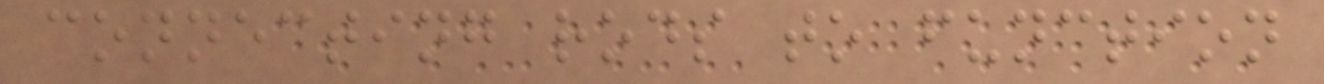connecting rods to function
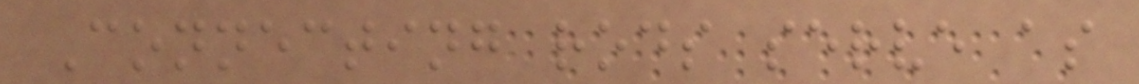Connecting rods serve as
